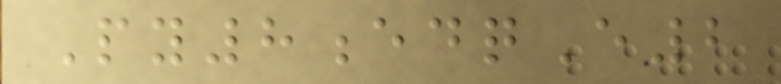Py8edqE2
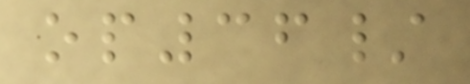op36/
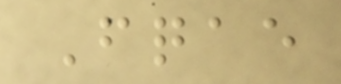Fqae
